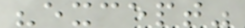"except"
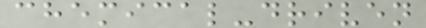chemical-driven
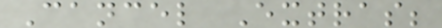Cancel Extras;
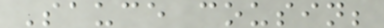Sauce cousin;
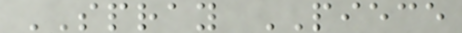SPRAY PIECE
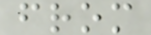from
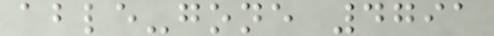able-gone 4791
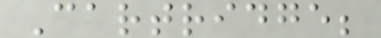Cartridge;
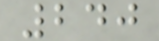240
